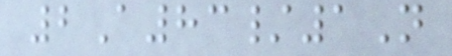2A83/1N
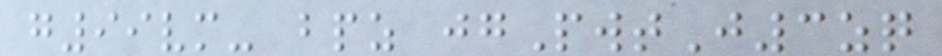g99vm- bpz jgPwtJ3zq
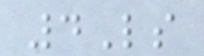4Ls
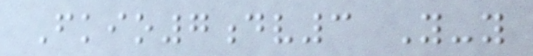Fkio7dv3 Y-y
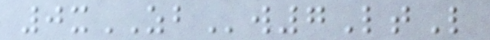0xZBw7LtL
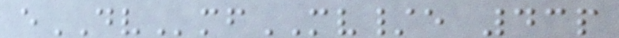eDVmfMV/e 43p
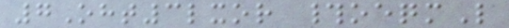7Oht3lxor #oeqmL
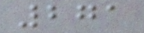271
